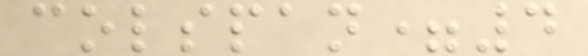colspan=4
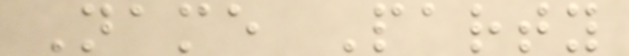Name Party
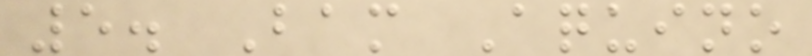5. Bam Aquino
